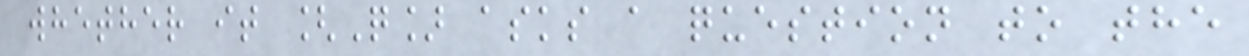whether it [Q] asks a question to the
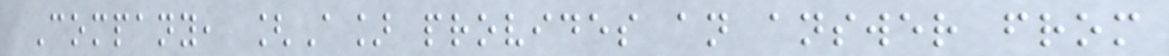Company, [A] provides an answer from
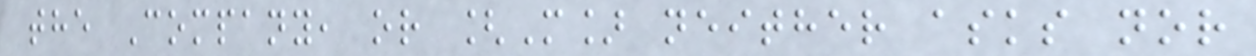the Company, or [M] neither asks nor
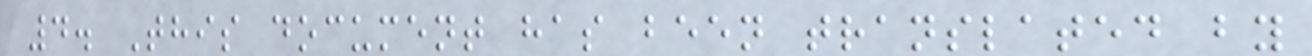4. This document has been translated by
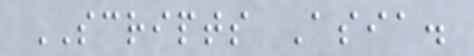SCRIPTS Asia.
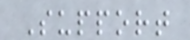Support
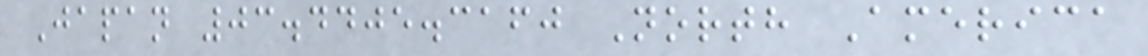Japan 03.4405.3160 North America
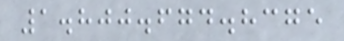1.800.674.8375
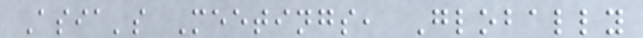Asia's Meetings, Globally
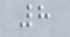8
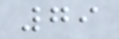79
